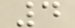4
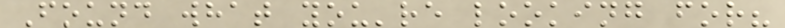Found what you're looking for?
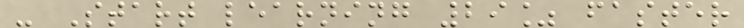- Start learning 29% faster
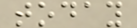today
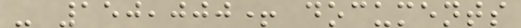- 150,000+ documents
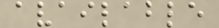available
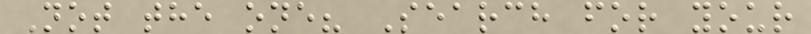Not the one? Search for your
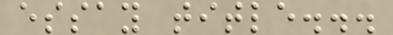essay title...
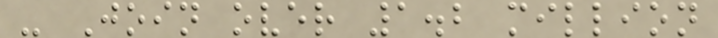- Join over 1.2 million
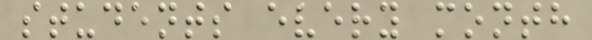students every month
